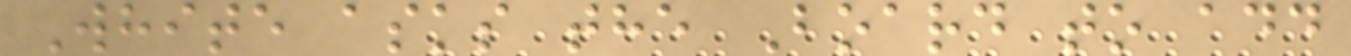White asks the Board to add
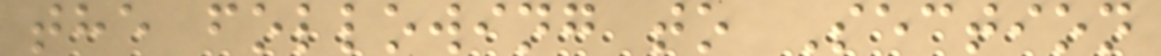the following to Section
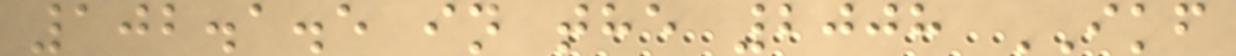102.1.5 in the 2008 IKF
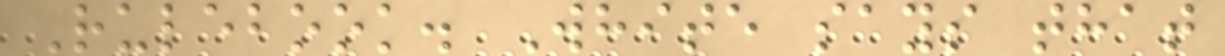Rulebook. White says that
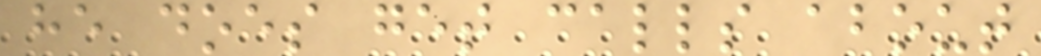he does get calls about
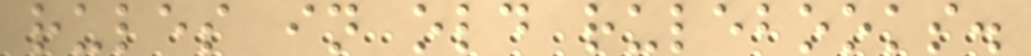rules in old rulebooks.
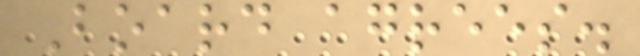Board agrees.
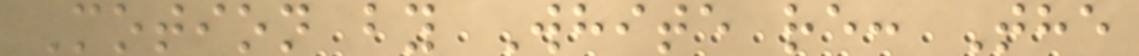Motion by White re: The
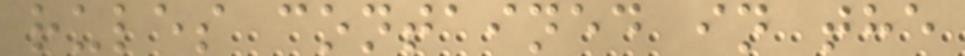rules contained in the
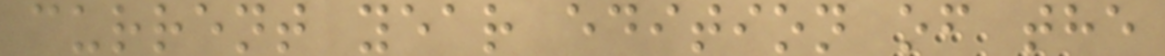current year edition of the
